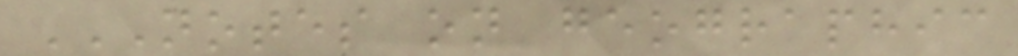NOTES ON GEOGRAPHIC
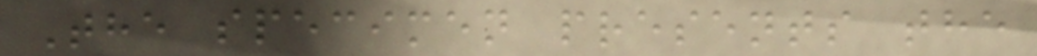The specimen presents the
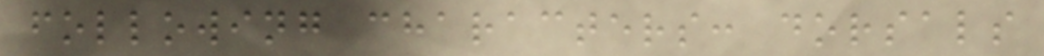following characters: dorsals
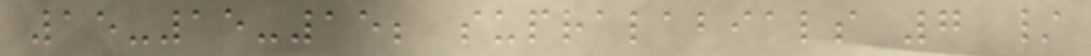15-15-15; supralabials 7 /
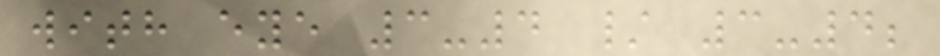with eye 3-4 / 3-4;
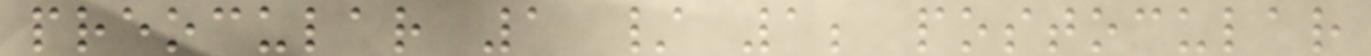preocular 1 / 1; postocular
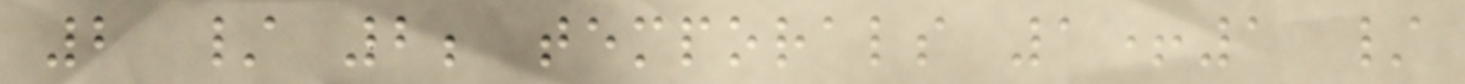2 / 2; temporals 1+1 /
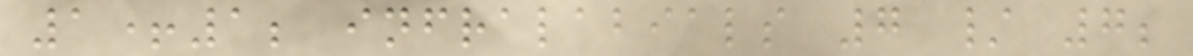1+1; infralabials 7 / 7;
